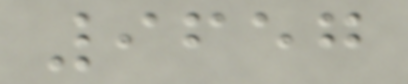9657
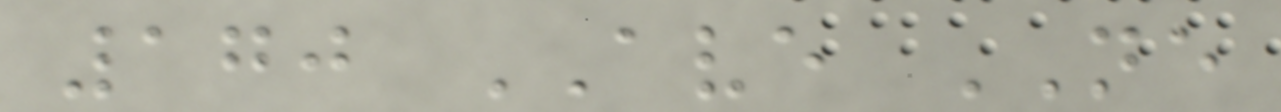170 AVE NE
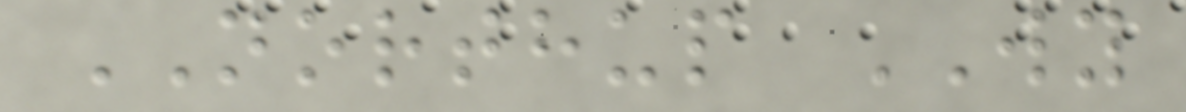NORTHUP WY
